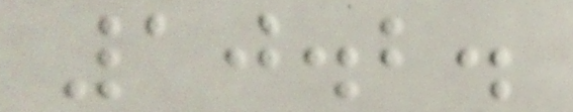10.2.
